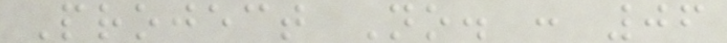Project No. : 06
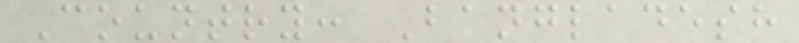Country: Bangladesh
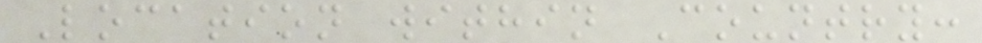Location within Country:
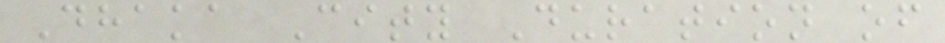Dhaka City Duration of
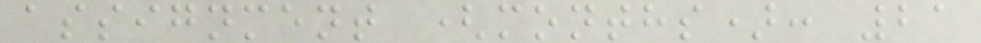assignment (months): 21
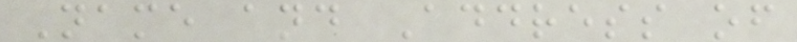Name and Address of
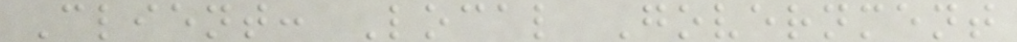Client: Local Government
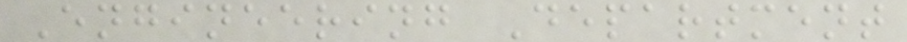Engineering Department
